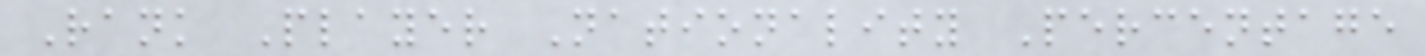Rank Player Nationality Percentage
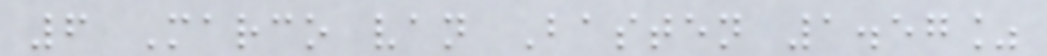6 Marco van Basten 1.57%
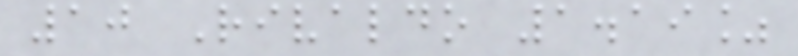10 Rivaldo 1.19%
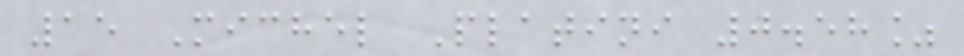15 Michel Platini 0.58%
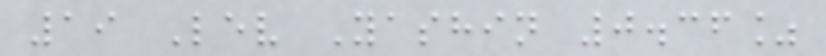19 Lev Yashin 0.36%
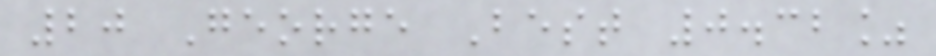20 George Best 0.32%
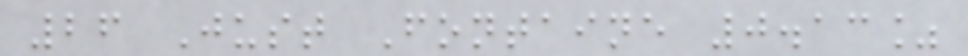26 Just Fontaine 0.13%
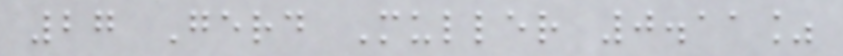27 Gerd Muller 0.11%
